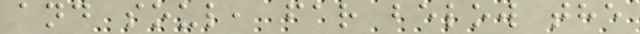and soul, far below the
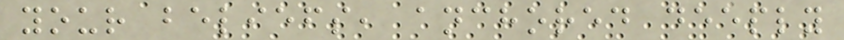your beliefs, anchored deeply
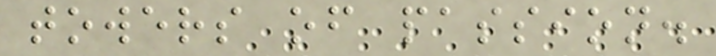towers of passion.
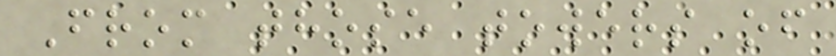From those towers of
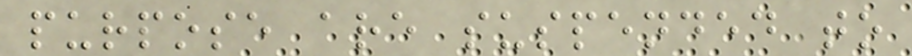purpose are suspended to
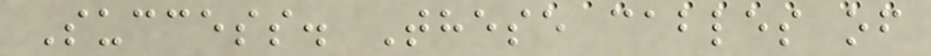Success. These cables of
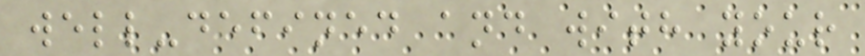well-defined and with your
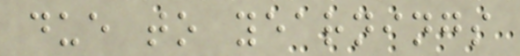due to yearnings
